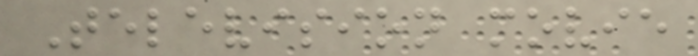Television movie
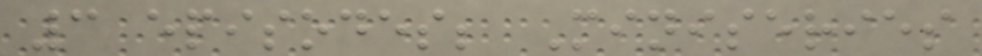3 episodes; Miniseries
